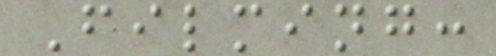Filming:
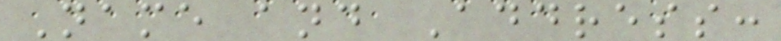Name and Address:
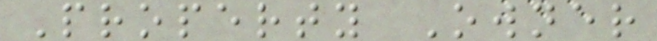Property Owner
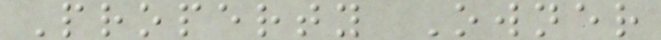Property Owner
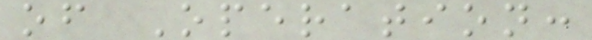of Operation:
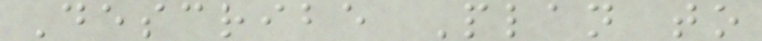Describe Plan to
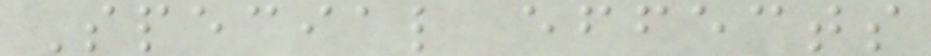Special effects
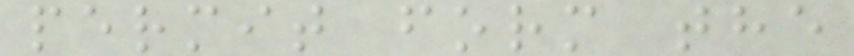permit form the
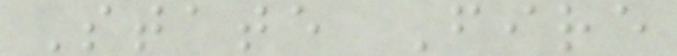State Fire
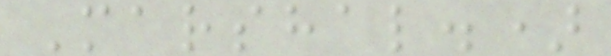Marshal.)
